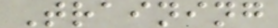Training
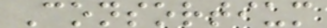Consortium
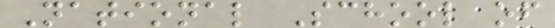National School of
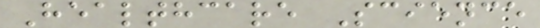Healthcare Science
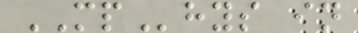MPhys in
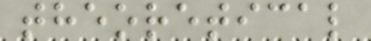theoretical
